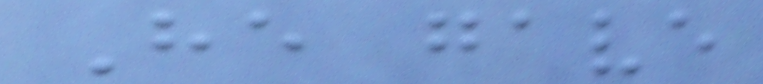He gave
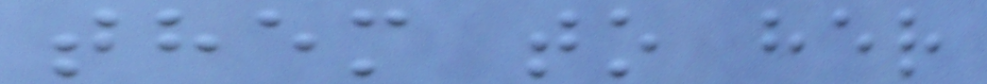them to her
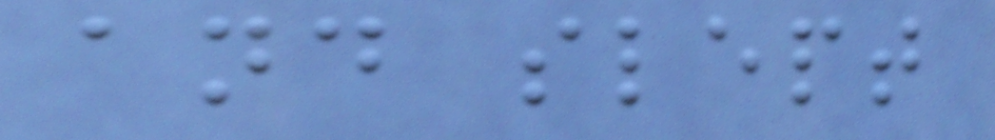and slept
